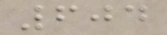604
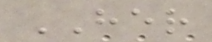HER
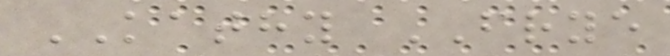KATHY FRYE
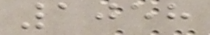1058
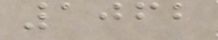1062
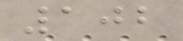102
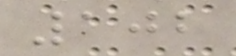102
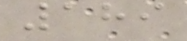189
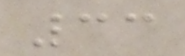33
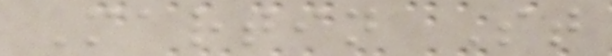Martin St
